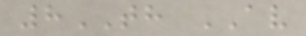8TH AV
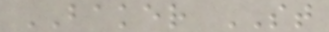BAKER ST
